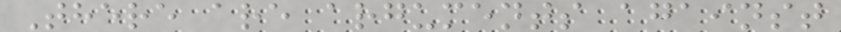There are arguments against
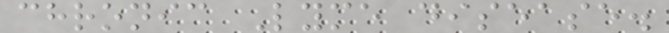chronic Lyme disease.
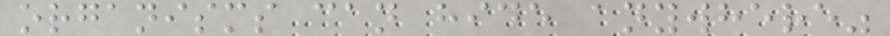organisms can hide anywhere"
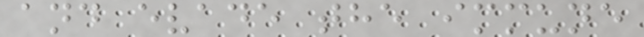and evade the immune
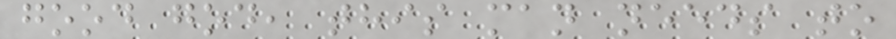good god, this man needs to
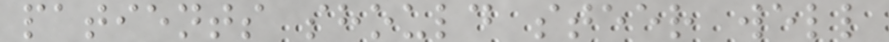patients should steer well
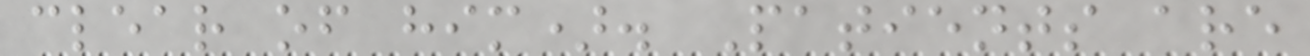clear of him). Patients are
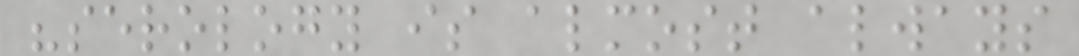"serology is almost always
